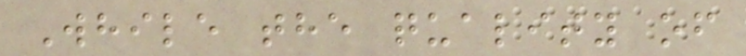While the quality of
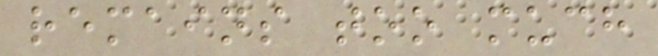remains too much
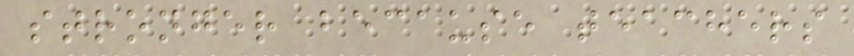stronger because teachers
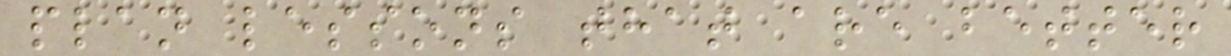plan lessons that are better
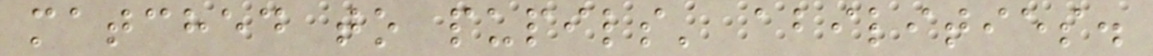matched to pupils' abilities.
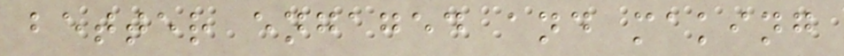better engaged and making
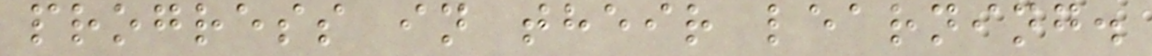progress in their learning.
